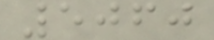5060
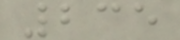235
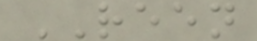REEN
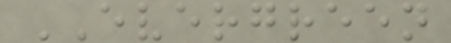EVERGREEN
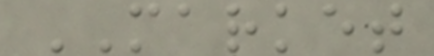MARKET
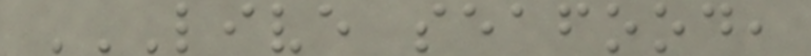LIVE SEAFOOD,
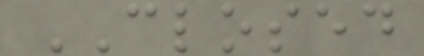CLOSED
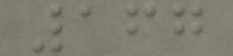167
